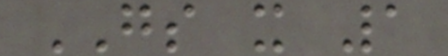GS x 1
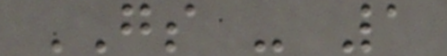GS - 1
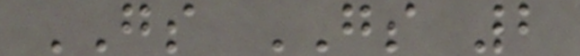GS GS 2
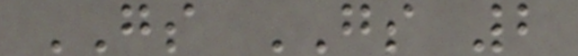GS GS 2
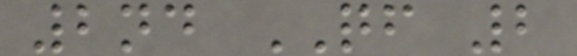2nd QF 2
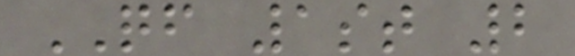QF 1st 2
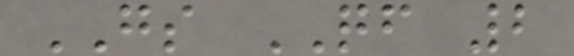GS QF 2
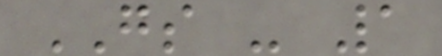GS - 1
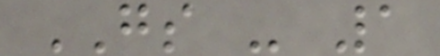GS - 1
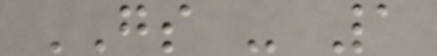GS - 1
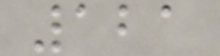121
